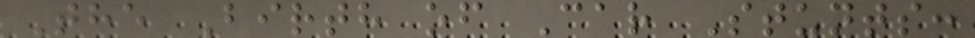The Birth of Car Stunts:
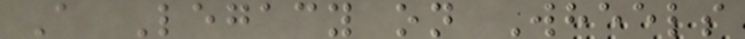A Legacy on Wheels
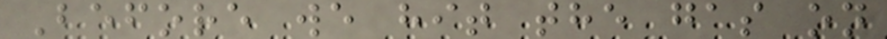Before we hit the gas on
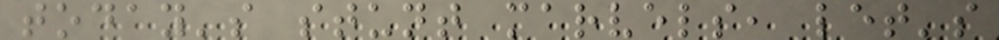today's stunt marvels, let's
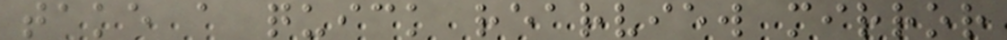take a quick rearview mirror
